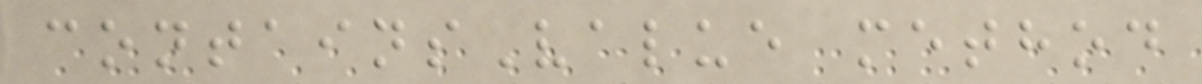containsValue method
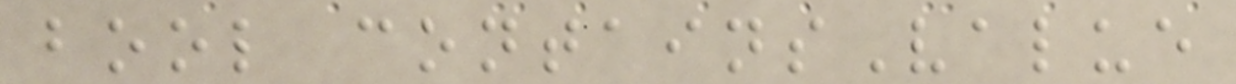bool containsValue
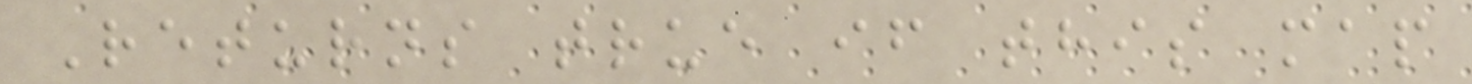Returns true if this map
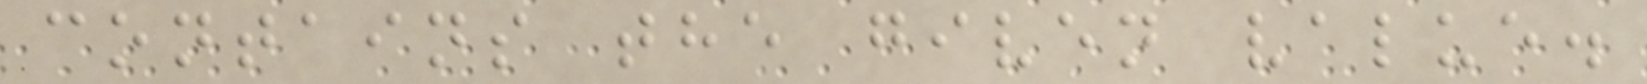contains the given value.
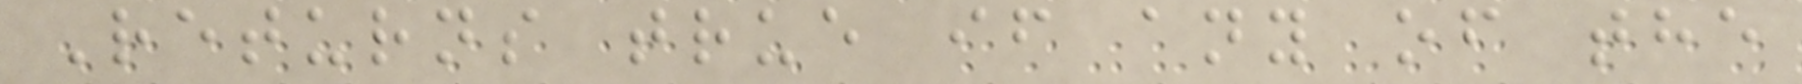Returns true if any of the
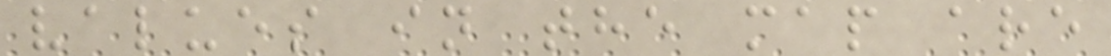values in the map are
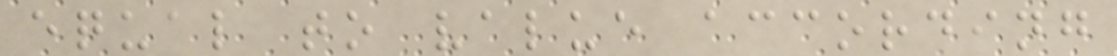equal to value according
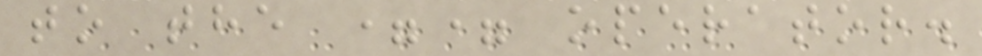to the == operator.
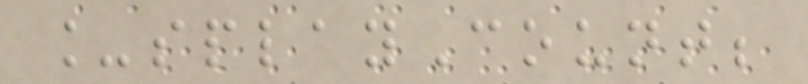_splayCount;
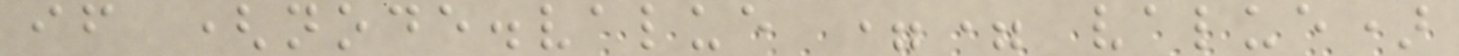if (node.value == value)
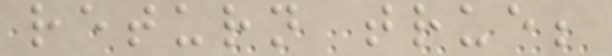return true;
